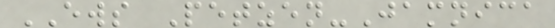EWS Petzen-Jamnica
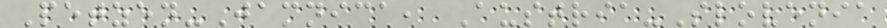Petzen-Jamnica, Austria-Slovenia
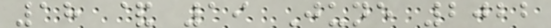18 & 19 June 2022
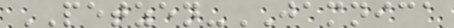PETZEN-JAMNICA
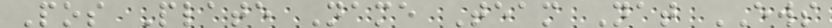Pos Plate Name Team Nat EWS
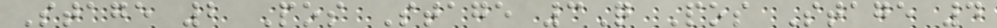Stage 2 Pos Stage 3Q Pos Stage 4
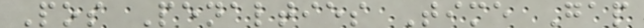Pos Penalties Time Gap
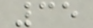35
